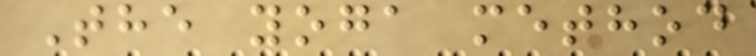The yoga method
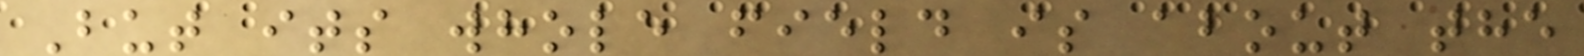But its whole field is about the
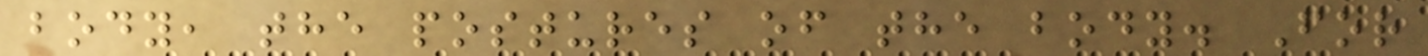body, the postures of the body. For
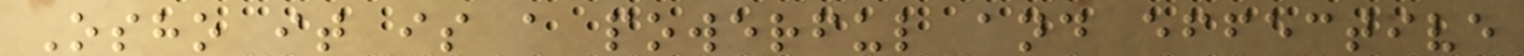Osho it is a powerful and effective
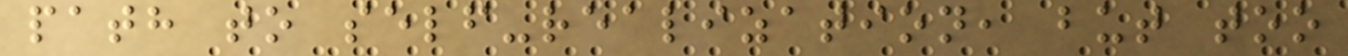path to self-realization, but too
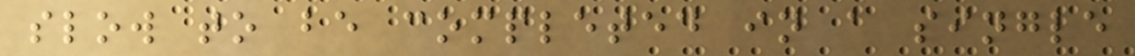slow to be completed in a single
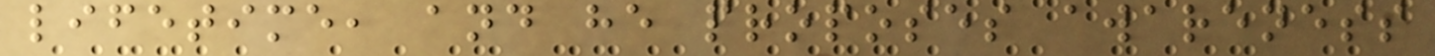lifetime, and he proposes awareness
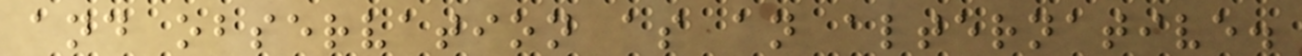and observation as an alternative.
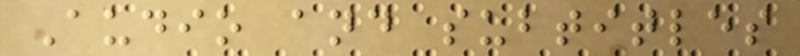Audio and subtitles
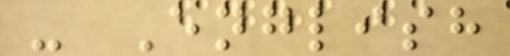- English
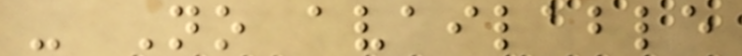- No available
